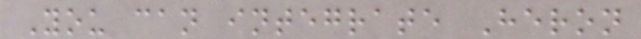You can integrate Heron
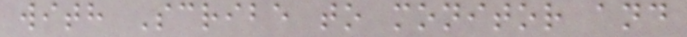with Scribe to monitor and
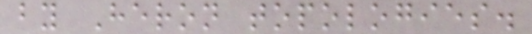by Heron topologies.
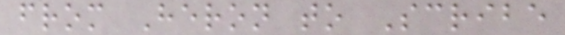from Heron to Scribe
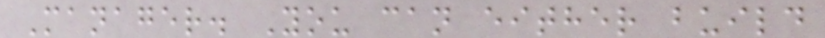Manager. You can either build
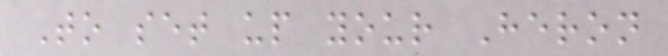To set up your Heron
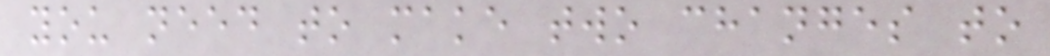you need to make two changes to
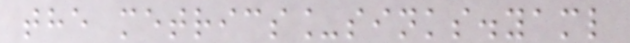the metrics_sinks.yaml
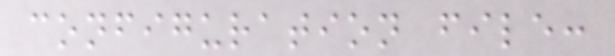configuration file:
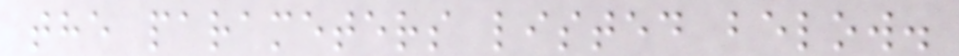the parameters listed below.
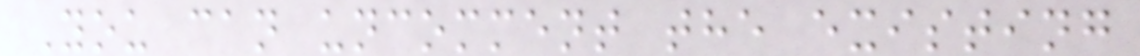You can uncomment the existing
